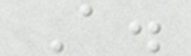A.
